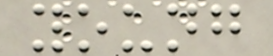young
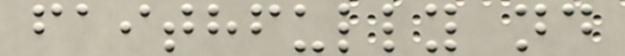faithfully nd
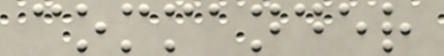commander
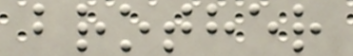brother
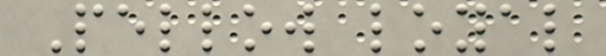Pellow loyal
